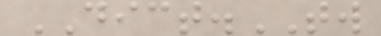DICT.TW
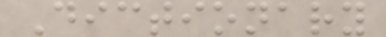Dictionary
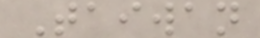Taiwan
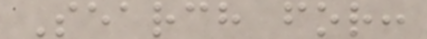Search for:
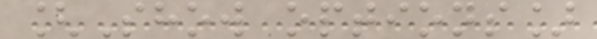[Show options]
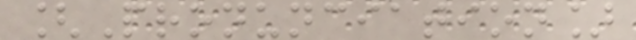[Pronunciation]
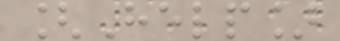[Help]
